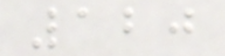120
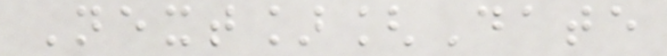Next][Date
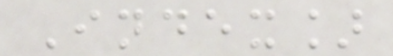Index]
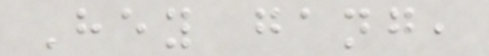Hey gang,
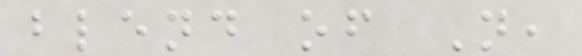blend of N,
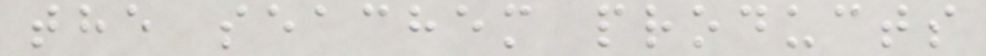the seachem products
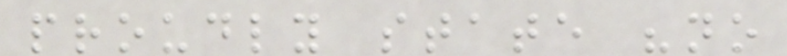proudly state "no
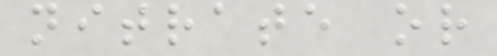nitrate or
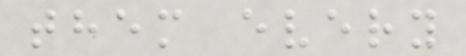them every
